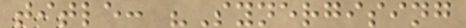title: "Synergising
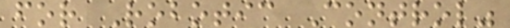for Robotic Control"
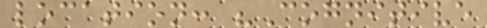location: "Cognitive
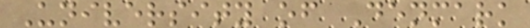University of Denmark
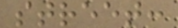street:
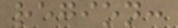region:
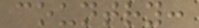country:
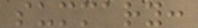summary:
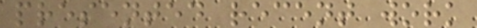presented recent work
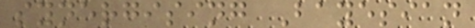synergising Bayesian
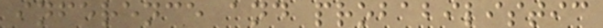inference and probabilistic
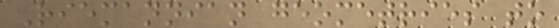Riemannian geometries to
